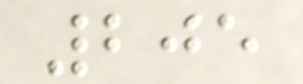205
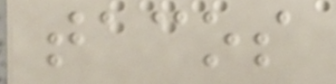tacos
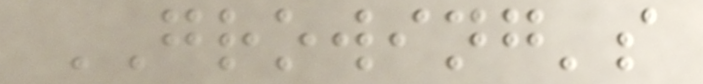GROWING's
